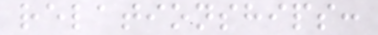relationships:
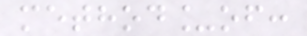method_of:
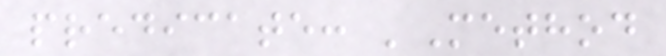predicate: 'Method
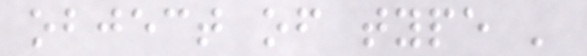object of type '
